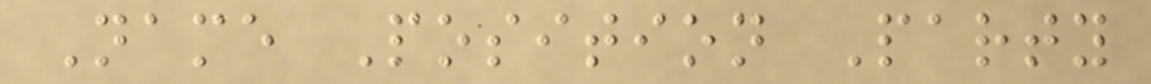Name Position Party
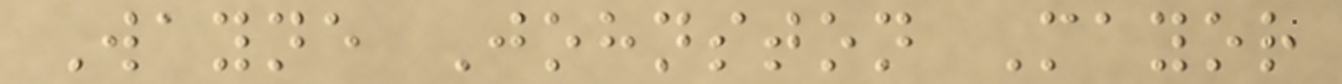Wayne Johnston Mayor
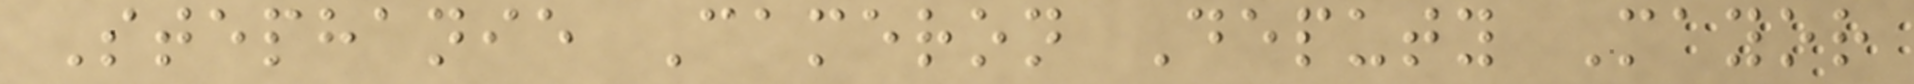Stephanie Cameron Deputy Mayor
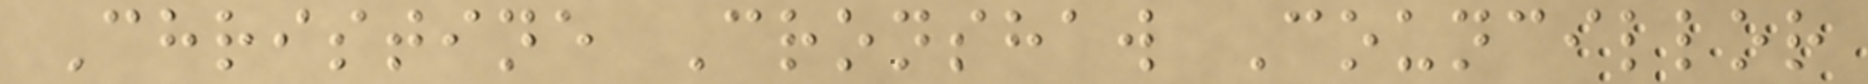Christine Cronshaw Councillor
